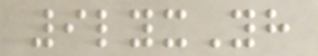9lyxYh
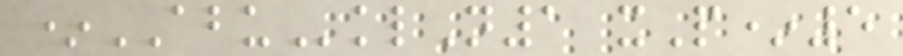*ABUklN1 xP*5
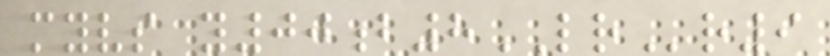myvs y00b8LRr9
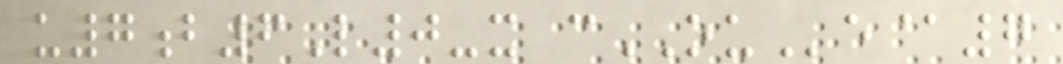u7b6L0-x cOUe@7
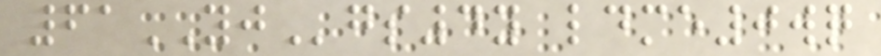61YJgs4y ldme0wq
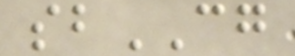sbCG
